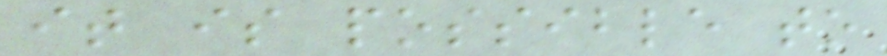it is possible to
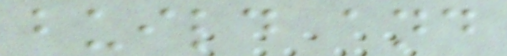build and
